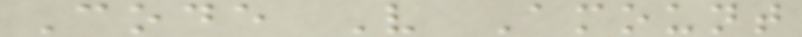Code V Amount
